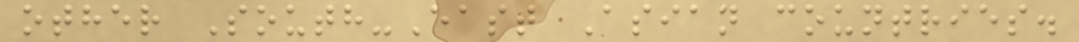other South-East Asian countries.
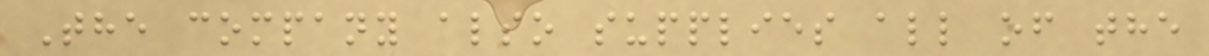The company also supplies all of the
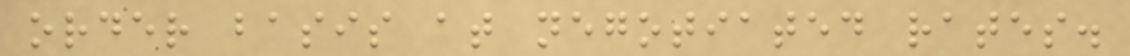order basis at negotiated rates.
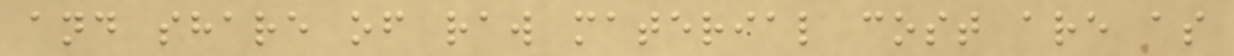and share of raw material cost are as
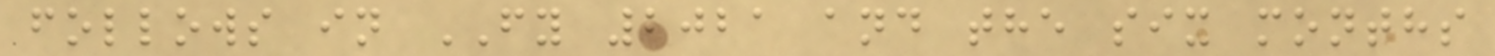follows in FY 2021 and the six months
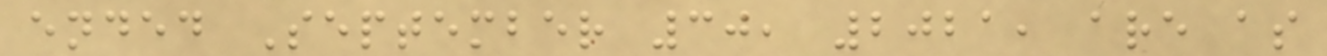ended September 30, 2021, are as
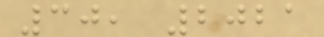30, 2021
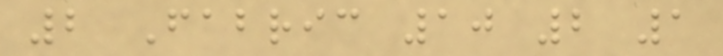2 Fabric 10 2 1
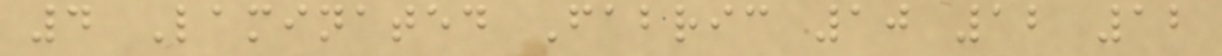4 Laminated Fabric 10 12 12
